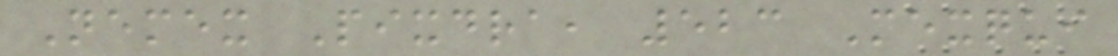Nemex Pixdra, 523 Mexqui
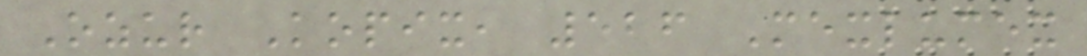Ozur Kopix, 526 Mexlumex
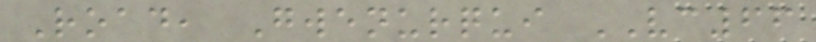Road, Gwenurqui VC66
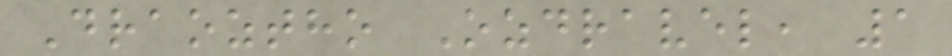Draoztho Ozdravel, 1
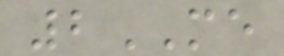2ME
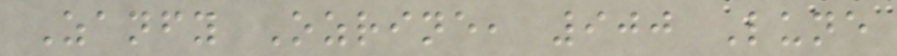Zanfy Ozrine, 900 Lune
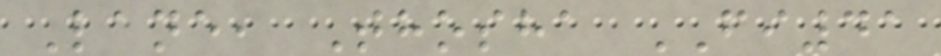Lane, Thosha FI41
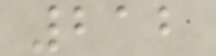212
